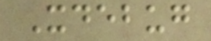Xdebug
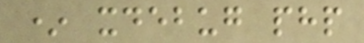* xdebug php
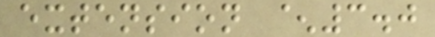extension ^3.0
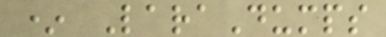* LaraDumps
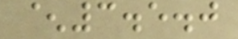^3.5.0
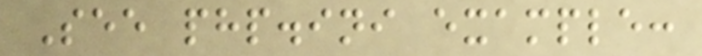See php.ini example:
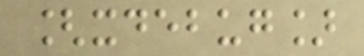[xdebug]
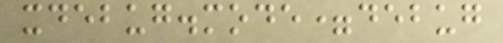xdebug.mode=debug
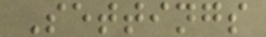Settings
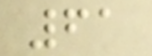61
